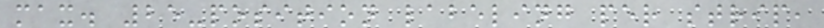max. 25-position labeling per strip,
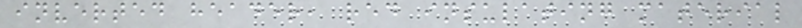inverted header, red insulating material
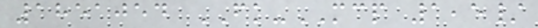1851054 FK-MCP 1,5/
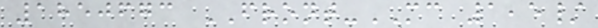1850673 FRONT-MC 1,5/
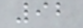92
